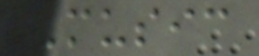Music
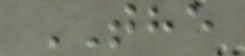THE
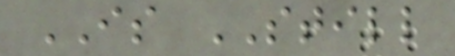IS STILL
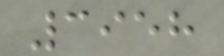3958
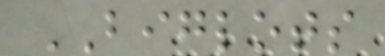BIGLOTS
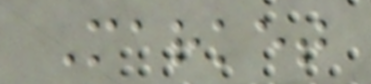Market
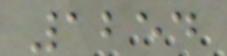1254
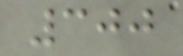300
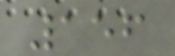156
